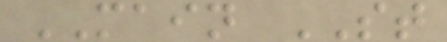MAIN ST
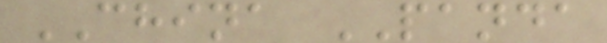CHINA PANDA
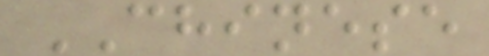CHINESE
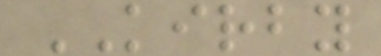KIRBY
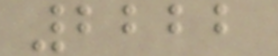2222
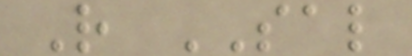R SAL
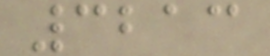3213
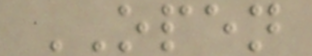OPEN
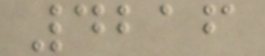4216
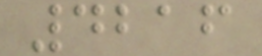4216
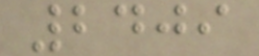2409
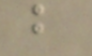b
